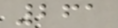261
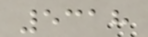5318
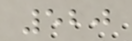520
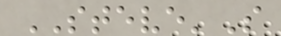STEVE'S
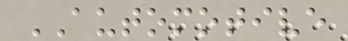AUTOMOTIVE
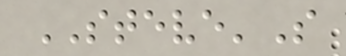STEVE'S
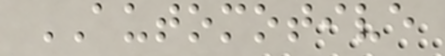AUTOMOTIVE
